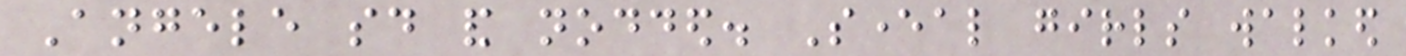Angele said and nodded. Several girls walked
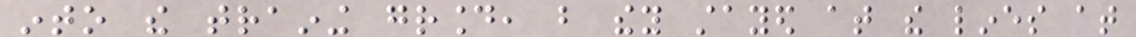into the training ground, but they stayed at the lines at
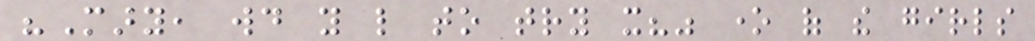"Mary, would you like to try it?" one of the girls
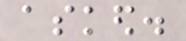asked.
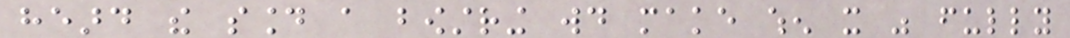heard the sound a bowstring would make when it was fully
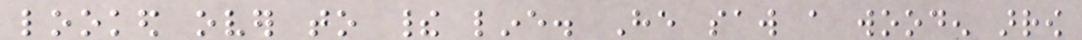looked over to their line. He saw a wooden arrow
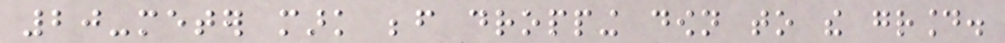20-meter mark before dropping down to the ground.
